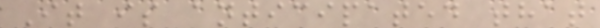It is anticipated that
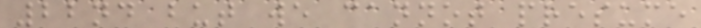22nd but we cannot presume
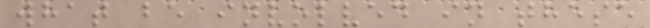what be involved in these
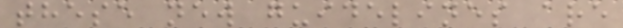these new guidelines are
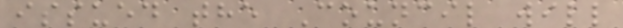issued the Council will
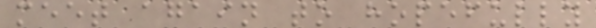meet again to hopefully
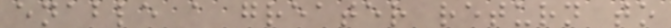enable a greater return to
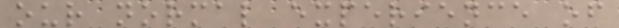our normal experience of
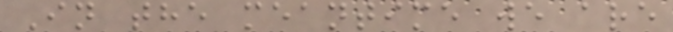In the meantime we are
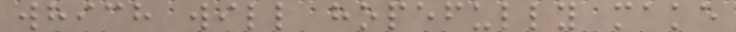which will hopefully make
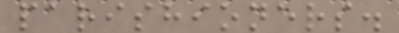parishioners.
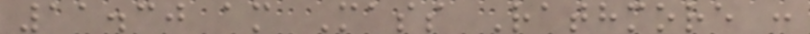11.30 am Mass Rathmore :
